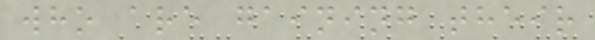who are gaining their
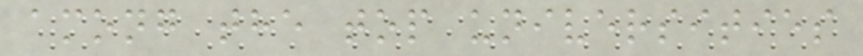among the top universities
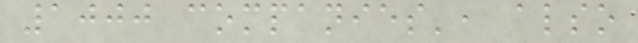1000 companies', also
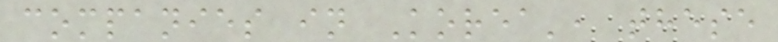companies in Korea', these
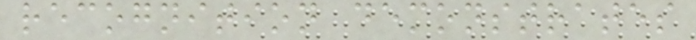recognition demonstrates
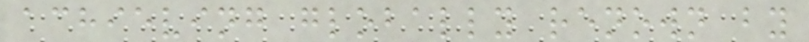achieving globally renown by
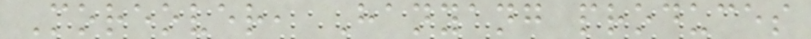Moreover, Hanyang produces
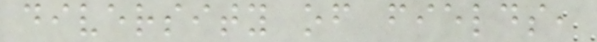diversity of fields,
